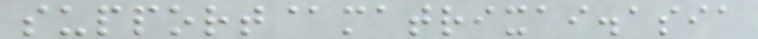support@matrixai.asia
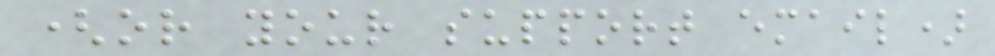(or your support email)
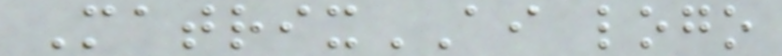MatrixAI logo
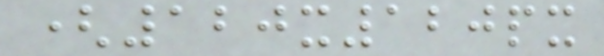(120x120px
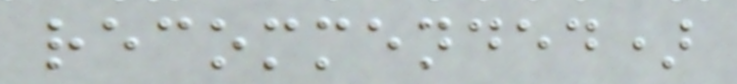recommended)
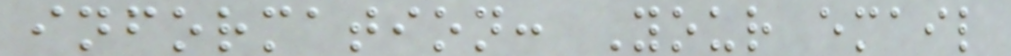information: Your email
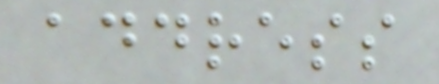address
